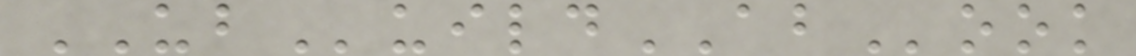UBuildABook
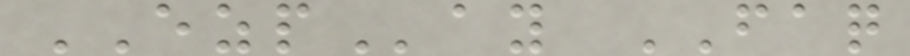EZPay FAQ
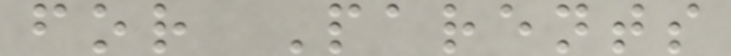for Parents
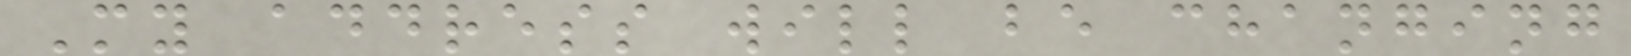My address will be changing
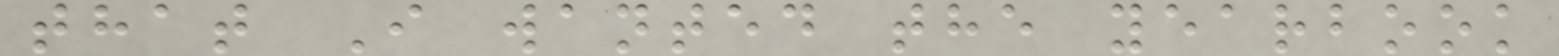that I wanted the yearbook
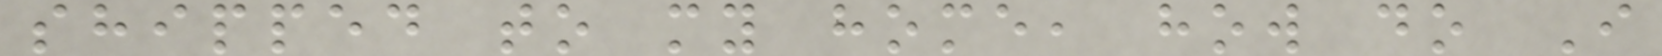shipped to my home, how do I
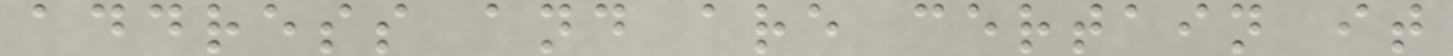address and are certain it
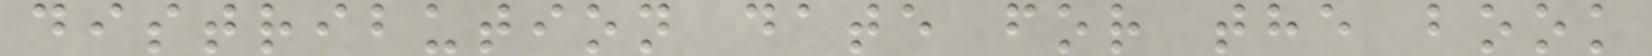distribution date for the book
